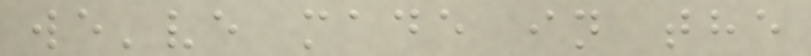we've made in the
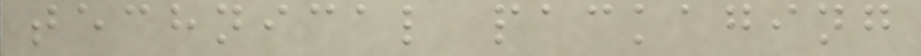technical packaging
